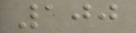100
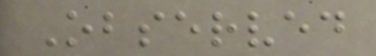Observed
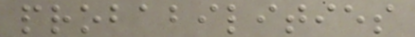probabilities
